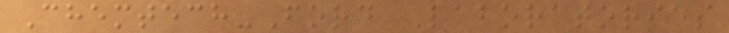Chemtech-Ford Laboratories
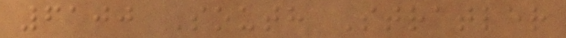6100 South Stratler
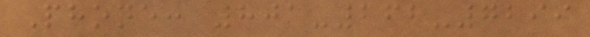Phone: 801-262-7299
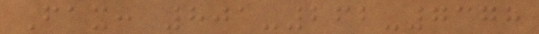Fax: 801-262-7378
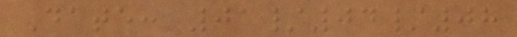Date: 01/04/08
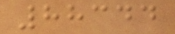88344
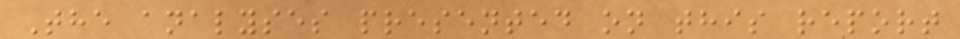The analyses presented on this report
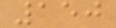150
